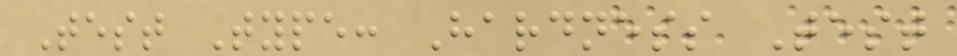Test Type: Hardness Test
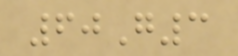60G3
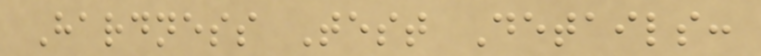Hardness Test Details:
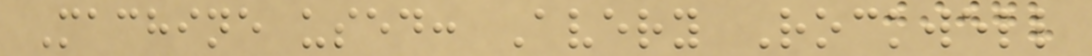Machine used: Avery Rockwell
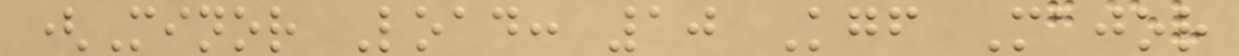(Minor Load: 10 Kgf Major
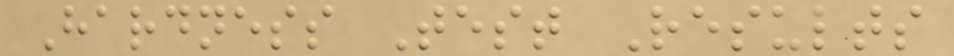Hardness Test Results
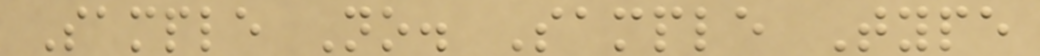Sample No. Sample Type
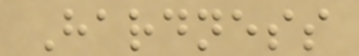Hardness
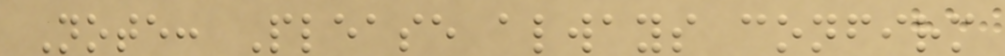Note: Please always confirm
